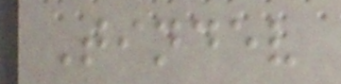Tindev
